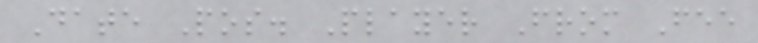Date Pos. Player From Fee
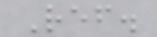Ref.
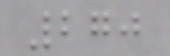270
